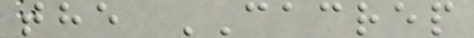the CACREP
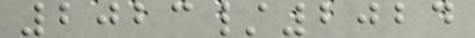2023/2024
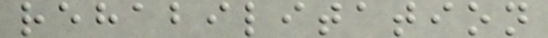rehabilitation
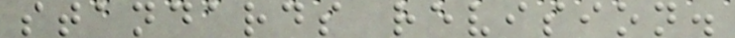standards revision.
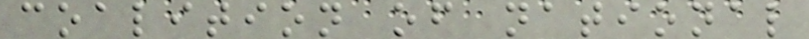coalition of national
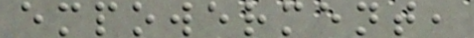empowerment,
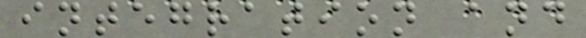integration and
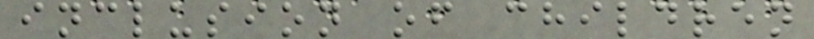inclusion of children
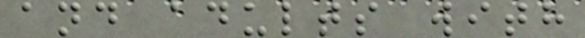and adults with
